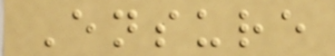Ensure
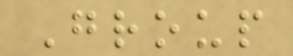Group
